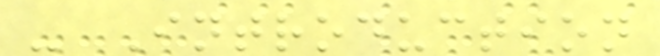- Introduction
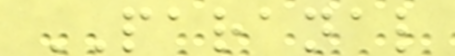PARANAL
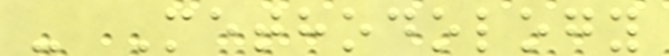- Methodology
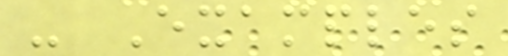- Examples
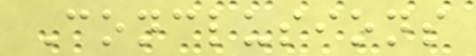Conclusions
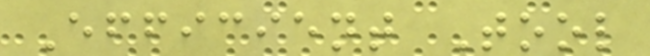Efficient Tool
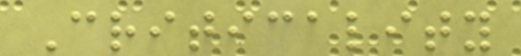Criticality
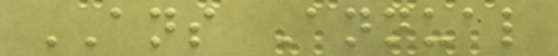ANS Annual
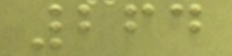264
